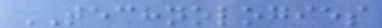TECHNOLOGIES
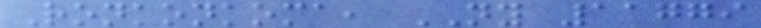Ronkonkoma, NY 11779
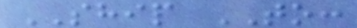SHIP TO:
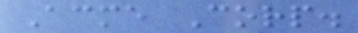Acme Corp.
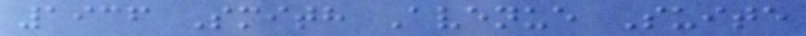1936 Smith Avenue Suite
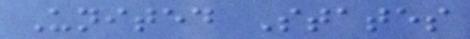United States
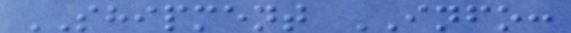SHIPMENT INFO:
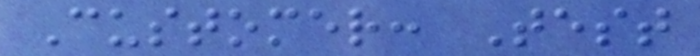Customer: Test
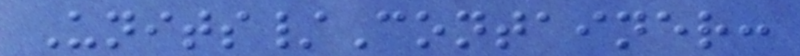Units/Container:
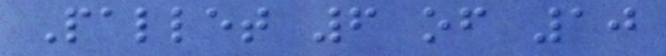Pallet 6 of 10
